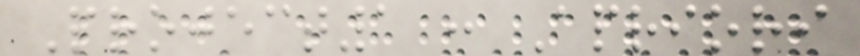Project1 : Apriori
